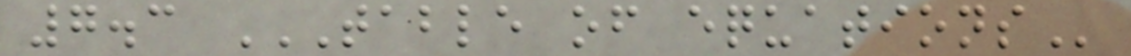7.3 TABLE OF EQUATIONS
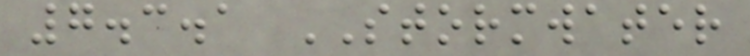7.3.1 STORMWATER
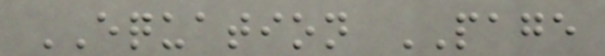EQUATION PAGE
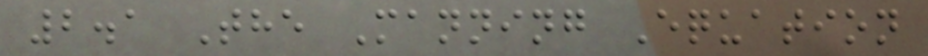2.1 The Manning Equation
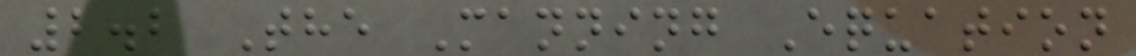2.2 The Manning Equation
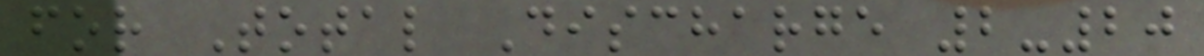for Total Discharge 2-20
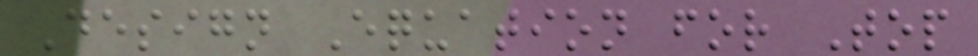Design Equation for Top
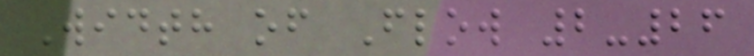Width of Flow 2-26
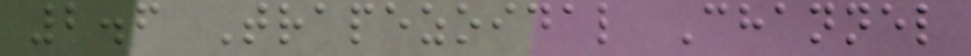2.6 Trapezoidal Channel
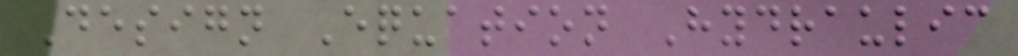Design Equation Hydraulic
